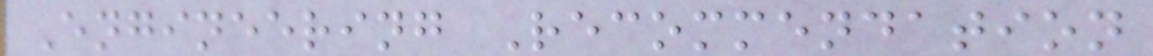Engineering Recommendation
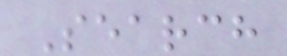Search
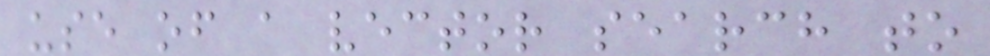use of a vector search to
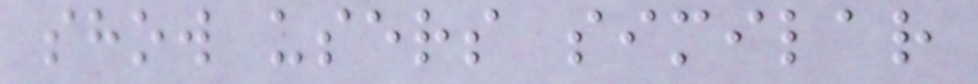show users similar
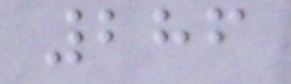286
